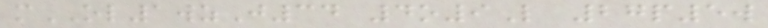mOL1wzJ34 4o9L 27p5w
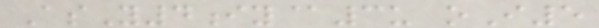AsY4iy@3u oI5
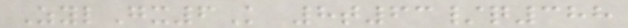ZylGx6K 8t63/q388
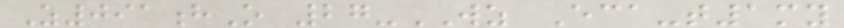Z091hO 27-WZ Eca-t1my
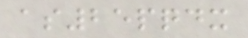as25pqdx
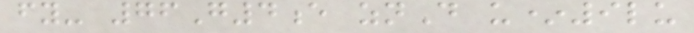fy- 76G4e znD u*9lu
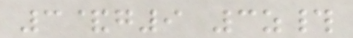3&g9 3z#
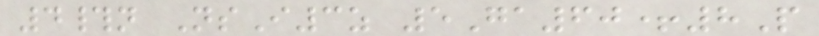4#n NsI3z 5Ga60+8P
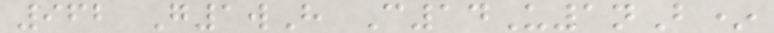962 G1wH C14U1nB*
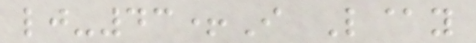lj-43+I L@y
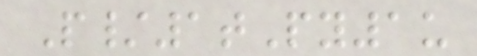P/1tPy1u
